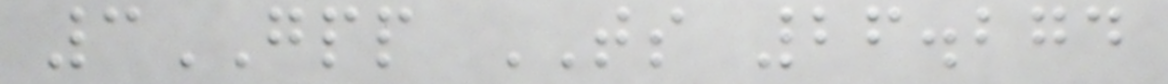3GPP TS 26.274
